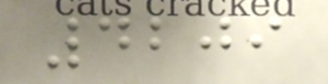4209
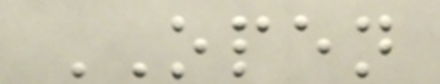OPEN
